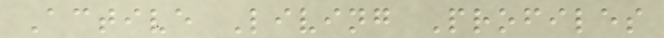Active Living Profiles
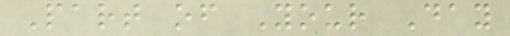Part of Your Day
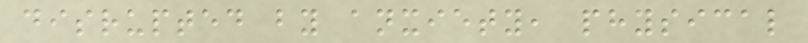disrupted by anxiety, physical
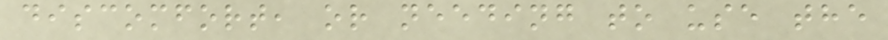discomfort, or needing to use the
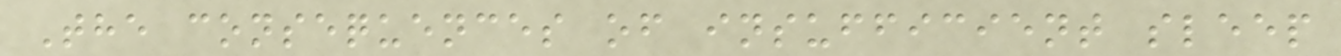The consequences of insufficient sleep
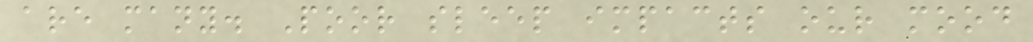are many. Poor sleep impacts our mood
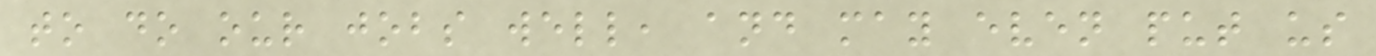to do our jobs well, and may even put us
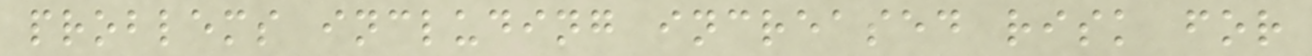problems including increased risk for
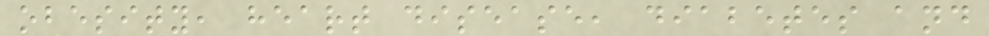obesity, heart disease, diabetes and
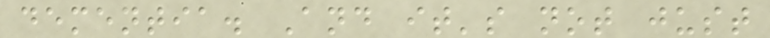dementia. And it's not just
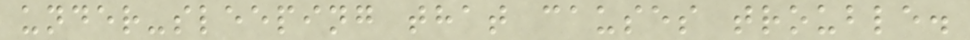under-sleeping that causes trouble.
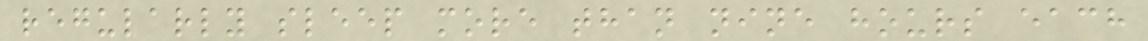regularly sleep more than nine hours each
